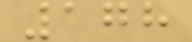178
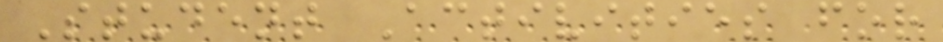Student Activities for
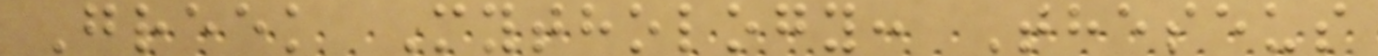Greek Mythology: Theseus
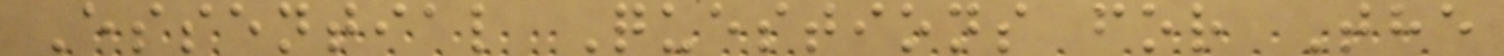Essential Questions for The
